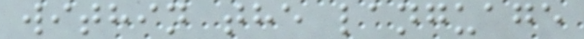within the language
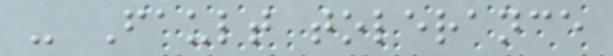- Fault tolerance
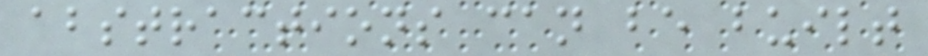abstractions can be built
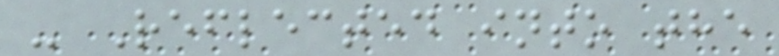- Reflected into the
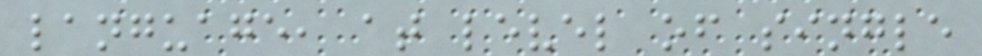language, at level of single
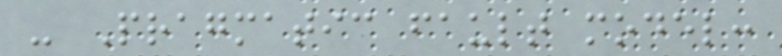- Pragmatic fault model:
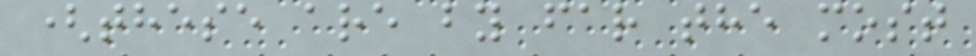(these are by far the most
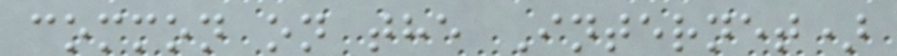common on the Internet)
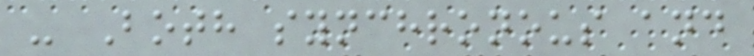- Both synchronous and
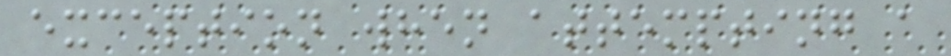exception when attempting a
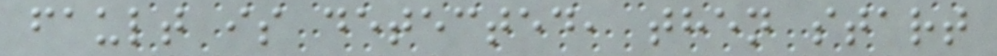fault is detected, then start
